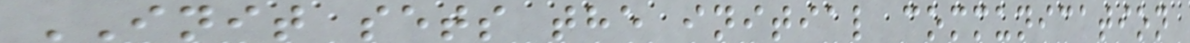INIT sets the initial communication
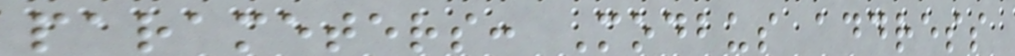parameters: Modbus address
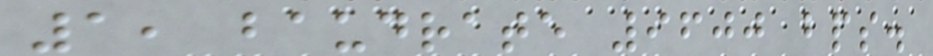1, baudrate 9600 bps.
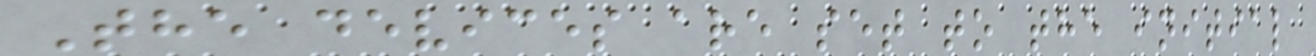The devices are set to the initial
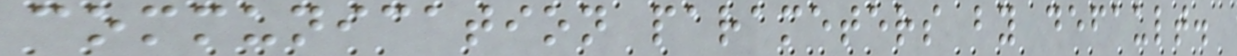communication parameters by default.
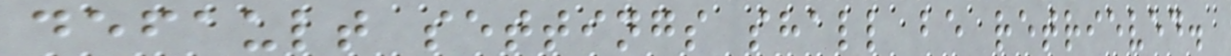default settings shall be retrieved.
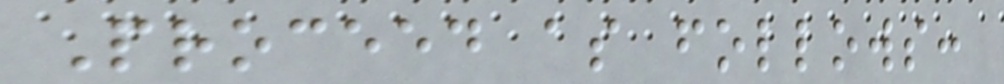Proceed as follows:
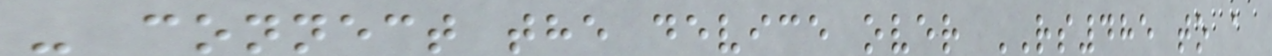- connect the device over RS485 to a
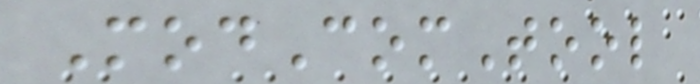ModComTool
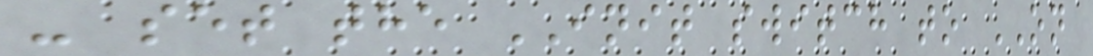- set the INIT switch to ON
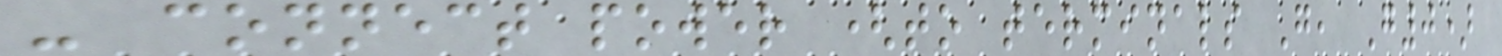- connect power (to terminals G, G0)
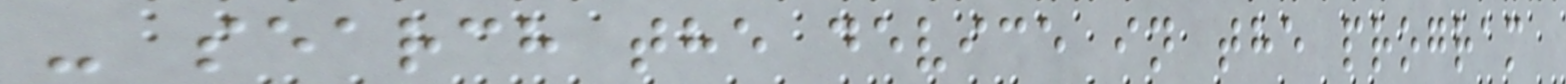- search the device in the program
